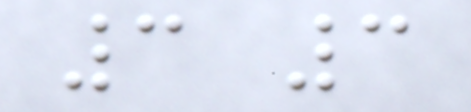3 3
